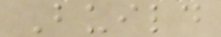Build
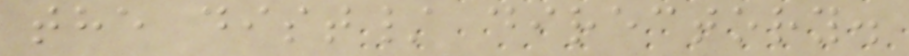the dist/ directory.
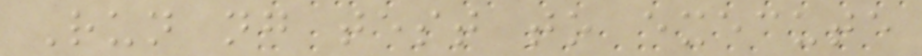Run ng test to execute
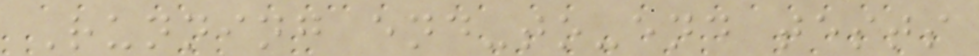Running end-to-end tests
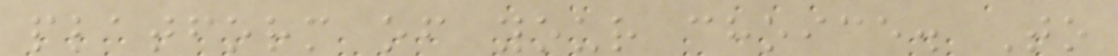platform of your choice. To
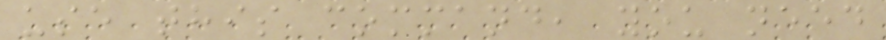use this command, you need
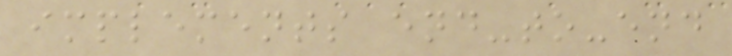implements end-to-end
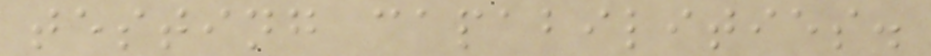testing capabilities.
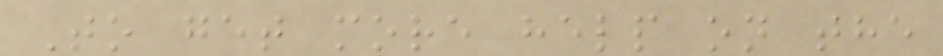To get more help on the
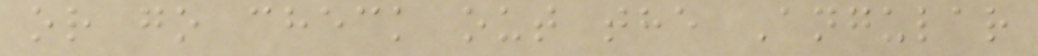or go check out the Angular
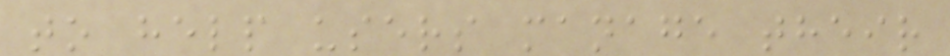to help users manage their
